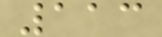113
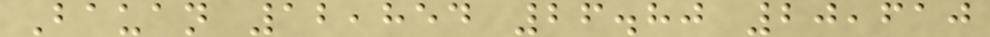Bauan 12,854 26.80 20,610
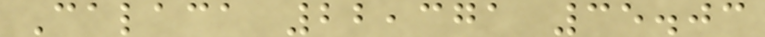Calaca 22,371 35.03
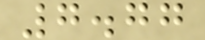7.77
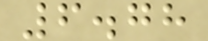6.78
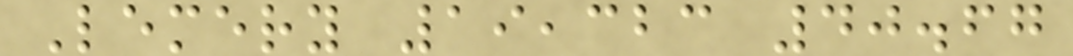Lemery 19,323 40.67
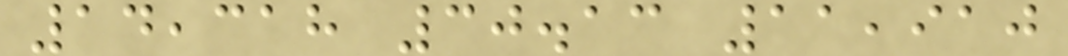14,318 30.13 11,910
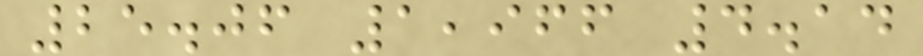25.06 1,966 4.14
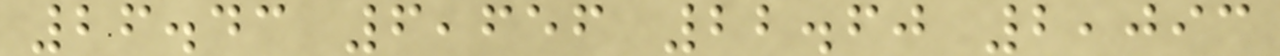26.43 6,656 22.60 2,093
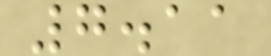7.11
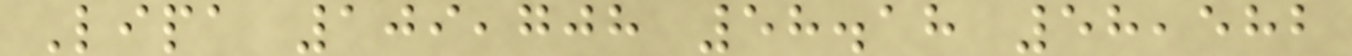Lipa 109,708 58.18 58,582
